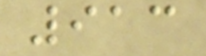913
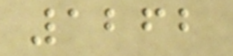1262
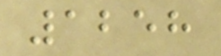1258
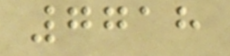7718
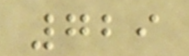729
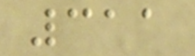311
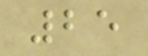25
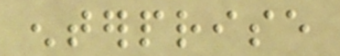enterprise
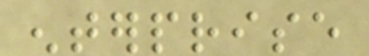enterprise
